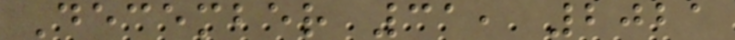December 31, 2021
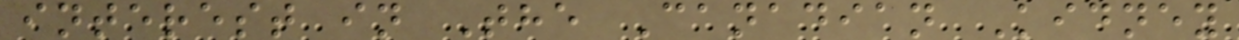interest in The Canadian Kidney
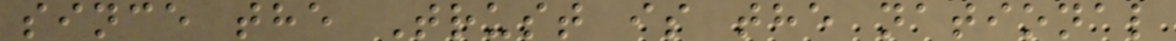since the Trust is the national
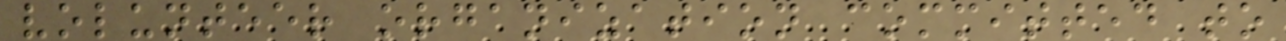volunteer organization committed to
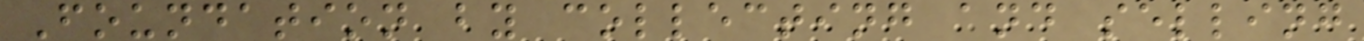Foundation by collecting and selling
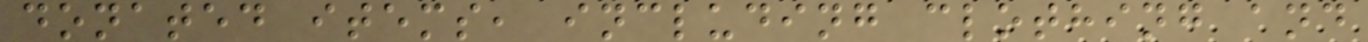donated items, including clothing and
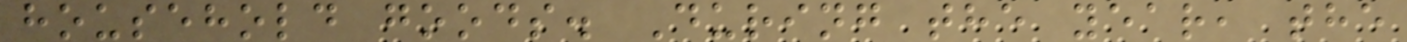household goods. During the year, the
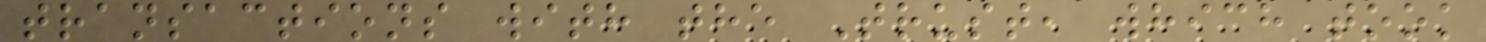transactions with the Trust, which took
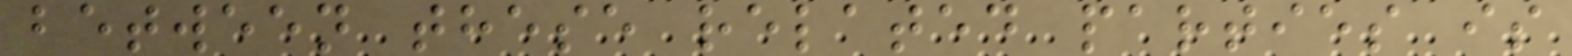between these related parties is
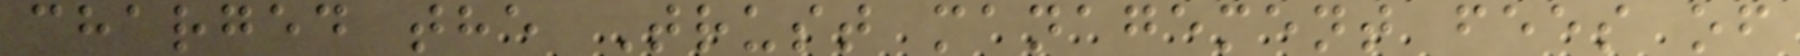charged the Trust management fees of
